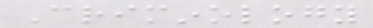Criminology
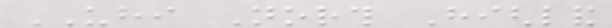UHI North Highland
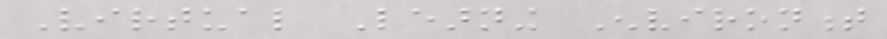Virtual Learning Environment
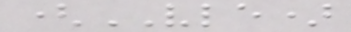(VLE)
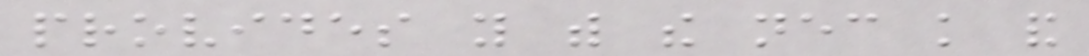provides you with the necessary knowledge and
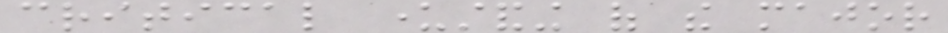critical understanding of the major
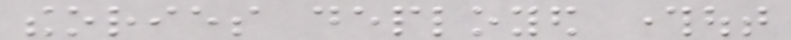theories deployed throughout
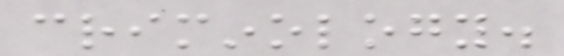criminology.
